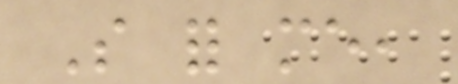So for me,
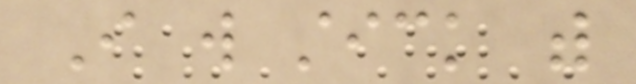I will stick with
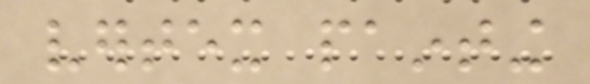vertex painting
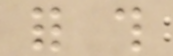for this
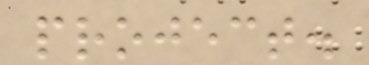project.
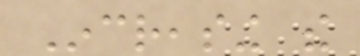Increasing the
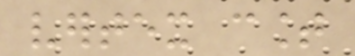vertex count
